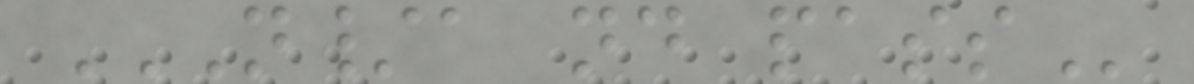N/A ND PASS
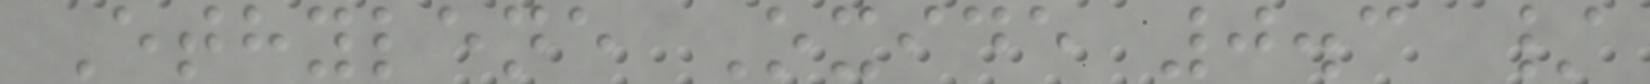Ethylene Oxide 0.3 /
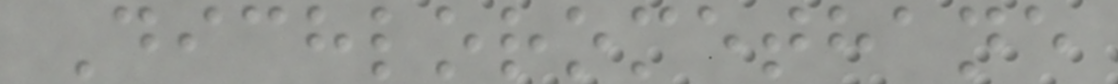Dichloromethane
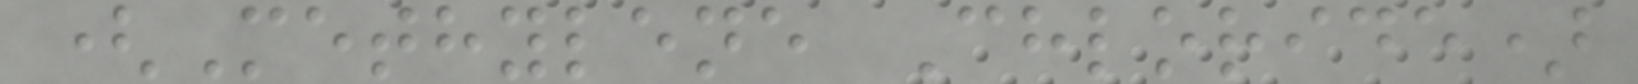(Methylene Chloride)
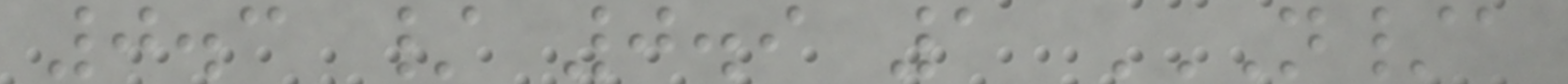0.3 / 0.9 1 N/A
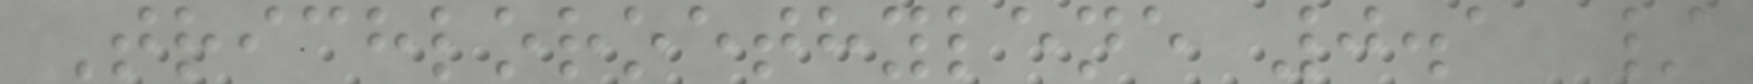Trichloroethylene 0.1 /
